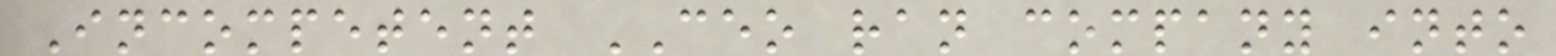Incompetent CEO ran company into
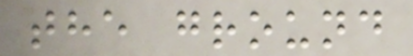the ground
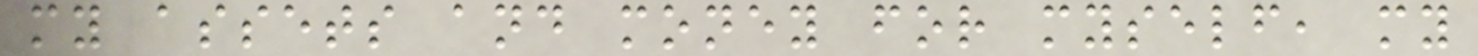my assets and money for myself, my
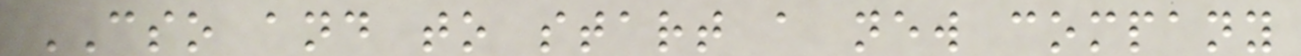CSO and to start a new company
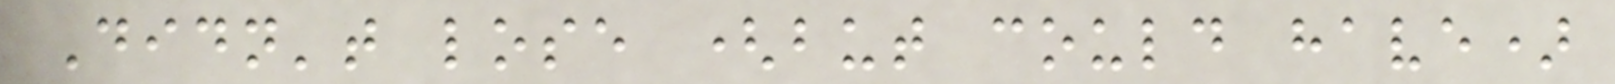Didn't lose (but could have)
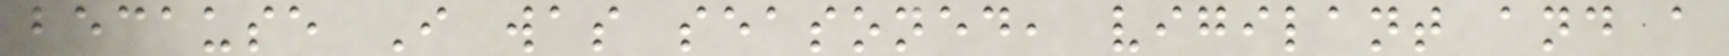because I was seasoned, vigilant and a
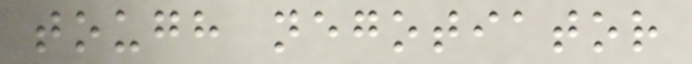tough negotiator
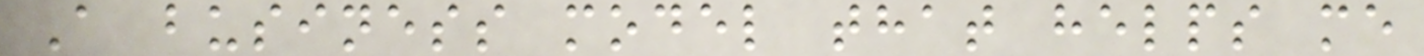A business model that helps me
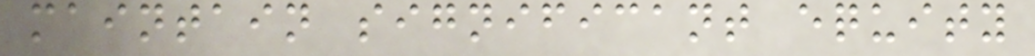maintain significant equity
